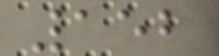152
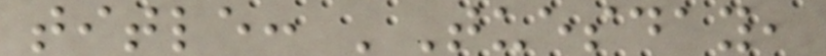title: 'Tuesday,
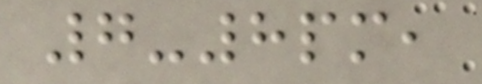7-8pm,
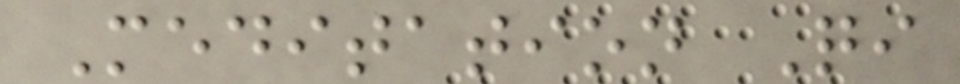Meditation Qi
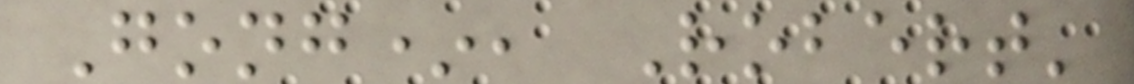Gong*, Robert'
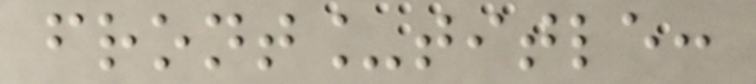front_title:
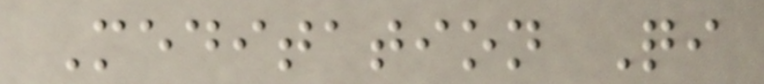Meditation Qi
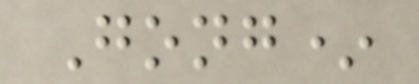Gong*
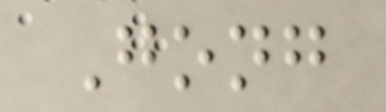Gong
